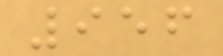956
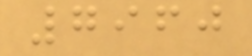7960
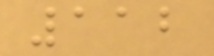112
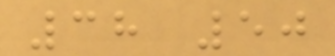38 50
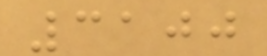3100
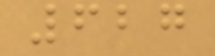627
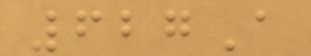627A
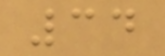34
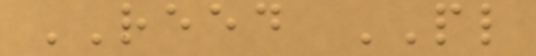REED PL
